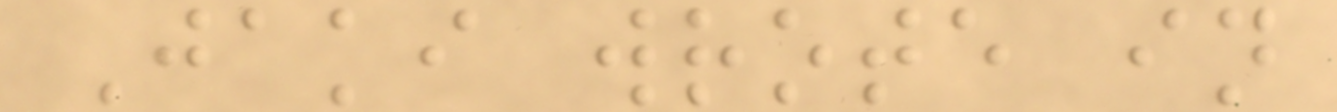Jaki wrote in
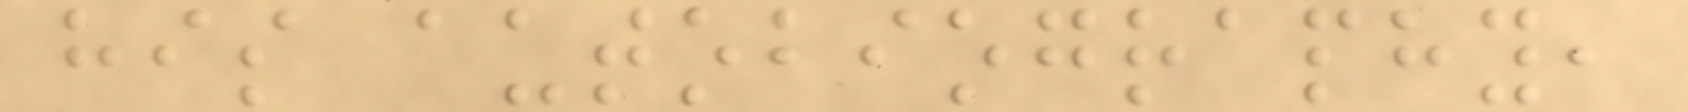his autobiography,
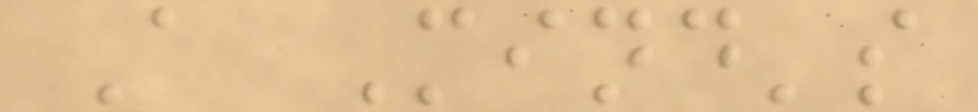A Mind's
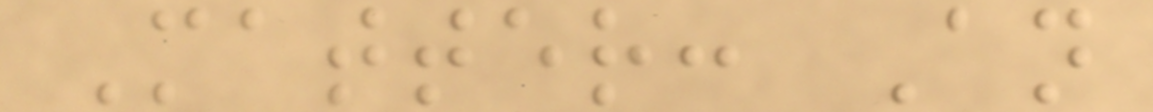Matter: An
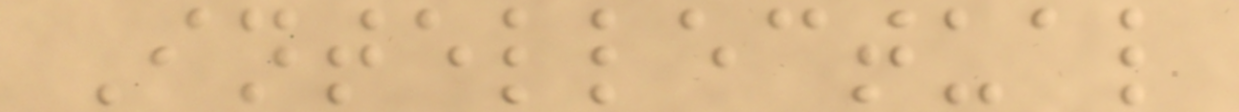Intellectual
